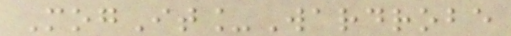MogIt_Wardrobe
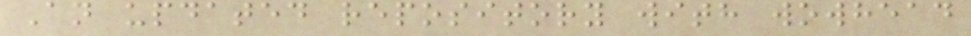An updated repository with wowhead
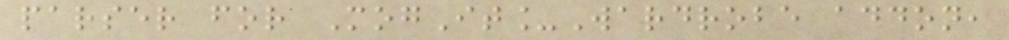parser for MogIt_Wardrobe addon,
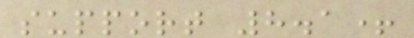support 8.1+
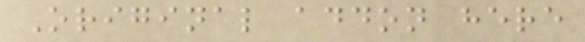Original addon here
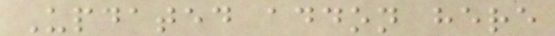Updated addon here
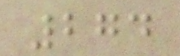274
